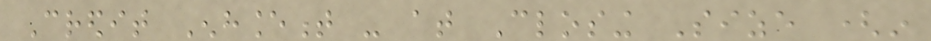Credit Enhancement - at Closing Size (in
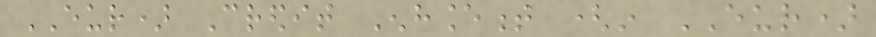EUR) Credit Enhancement (in EUR)
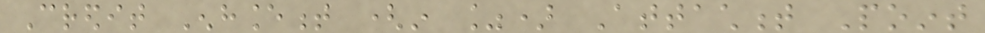Credit Enhancement (in %) Attachment Point
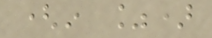(in %)
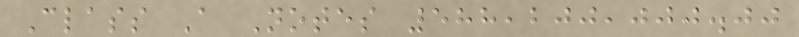Class A Notes 588,200,000.00
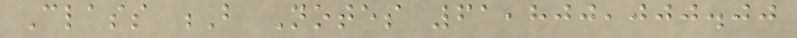Class B Notes 61,800,000.00
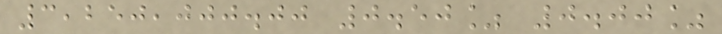3,250,000.00 0.50% 0.00%
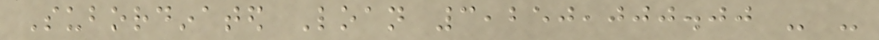Subordinated Loan 3,250,000.00 - -
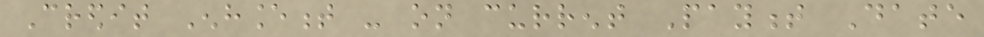Credit Enhancement - on current Payment Date
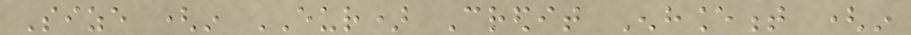Size (in EUR) Credit Enhancement (in
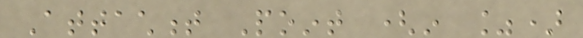Attachment Point (in %)
